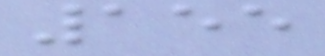155
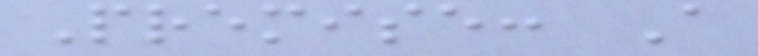Premise: A
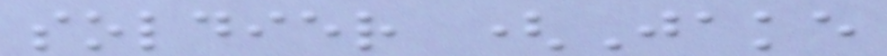soldier (Jake
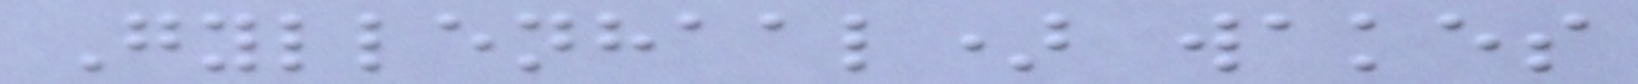Gyllenhaal) wakes
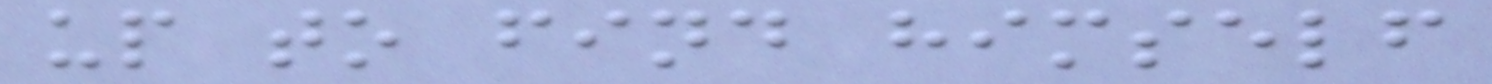up to find himself
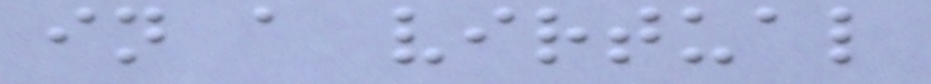in a virtual
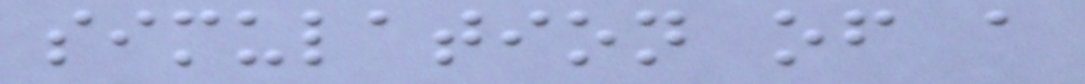simulation of a
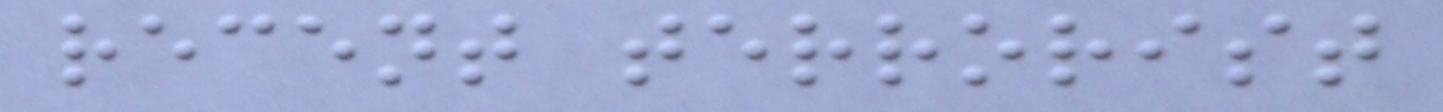recent terrorist
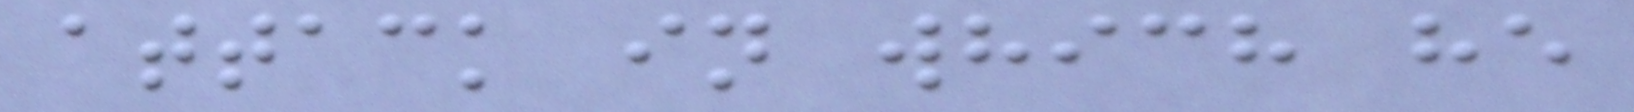attack in which he
